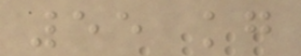55 kg
